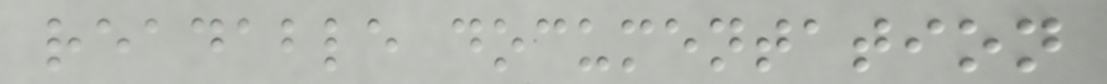readable documentation
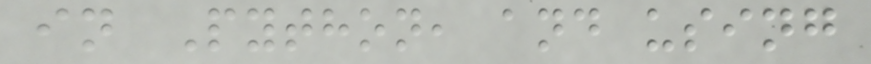in Python, and using
